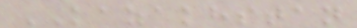KAZAKHSTAN
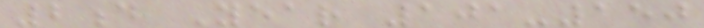2d Year 101-150
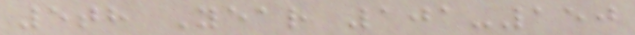5th Year 101-150
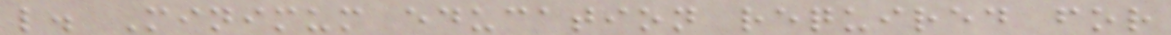l. Minimum education required for
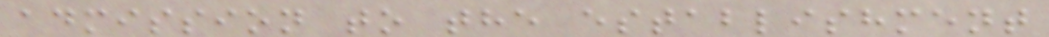admission to the establishment
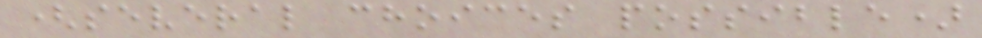(several choices possible)
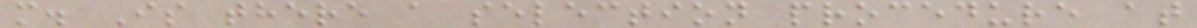m. Is there a selection procedure at
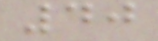40
